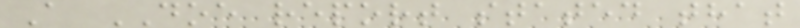A DOE report stated that
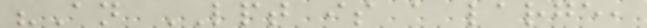"An LPT is a large,
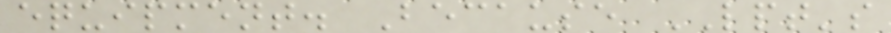equipment. Because LPT's
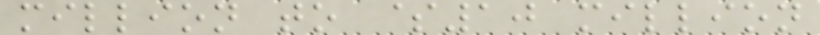million to $10 million
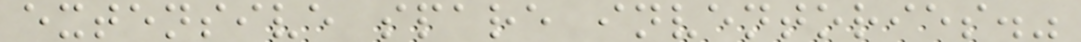extensive spare inventories."
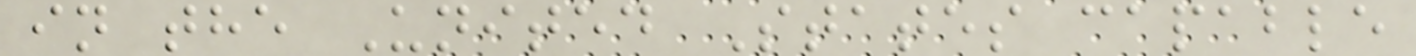in the United States capable
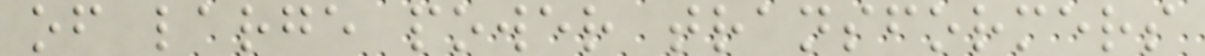of large power transformers
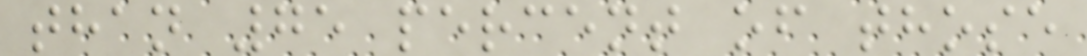than 75 percent of those
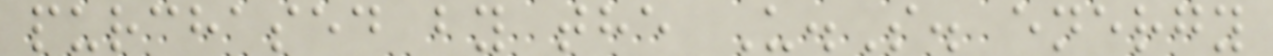purchased by the U.S. energy
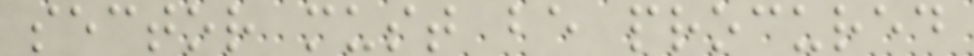sector must be procured
